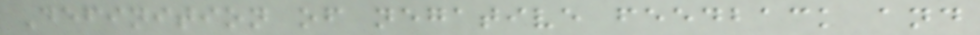Definition of negative feedback and
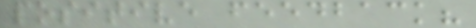positive feedback?
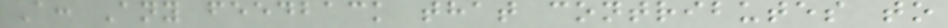A: Any feedback that contributes to
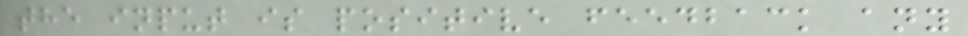the input is positive feedback any
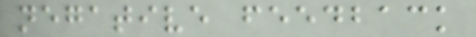negative feedback
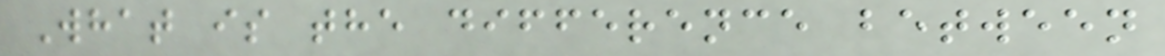What is the difference between
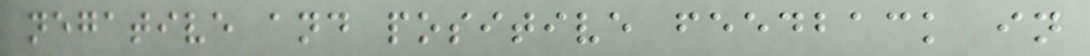negative and positive feedback in
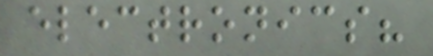electronics?
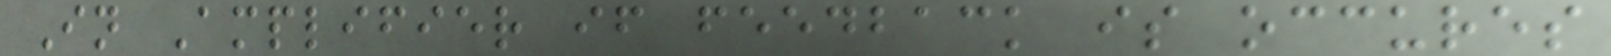In Amplifier if feedback is occures
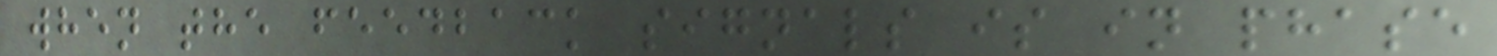when the feedback signals is in phase
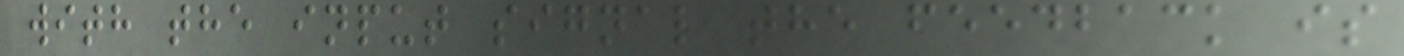with the input signal the feedback is
